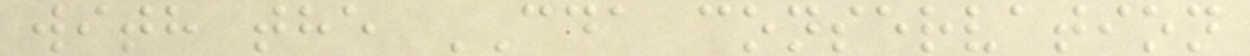with the CDA conservation
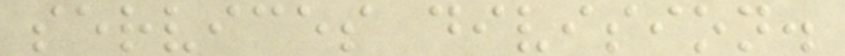services division.
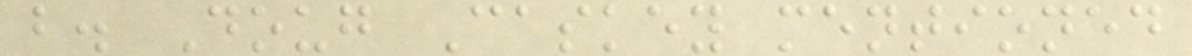b. Doug Caskey mentioned
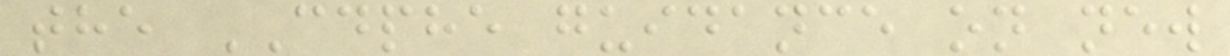the CDPHE guidance on new
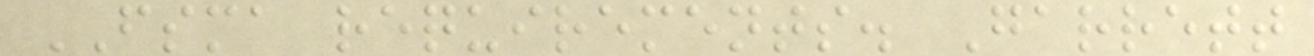FSMA requirements. Garrett
